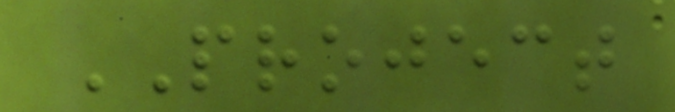PROJECT
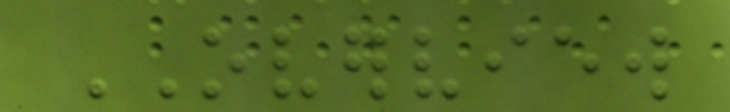OVERVIEW
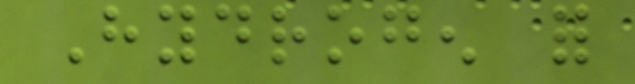Hydrogen for
